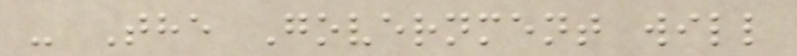- The Government will
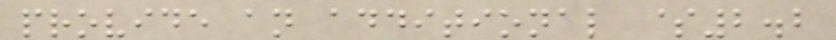provide an additional $2.2
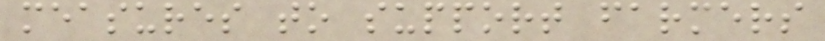measures to support farmers
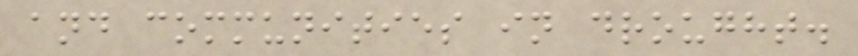and communities in drought.
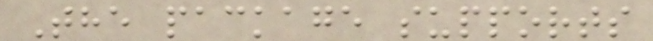The package supports
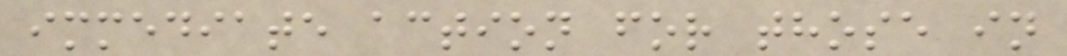immediate action for those in
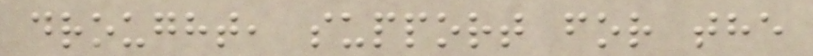drought, support for the
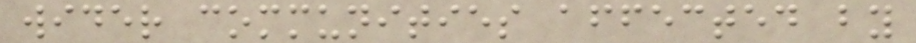wider communities affected by
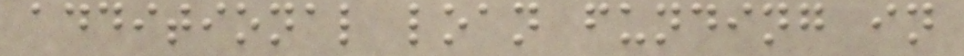additional loan funding in
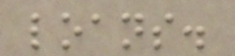loans.
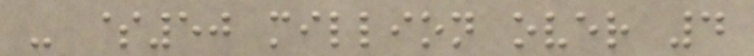- $50 million over 4
